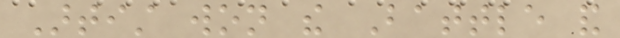Artist won the Battle and
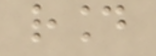round
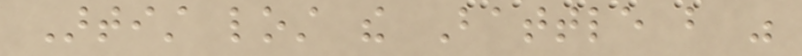Artist lost the Battle but was
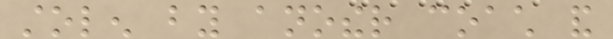stolen by another coach and
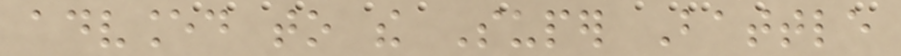advanced to the Super Battle
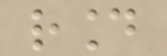round
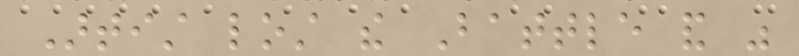Artist lost the Battle and was
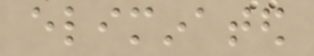eliminated
